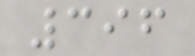396
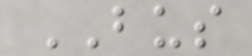BUS
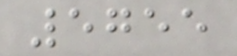5755
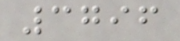3796
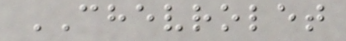CHEVROLET
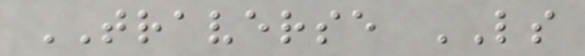TRAVERSE LS
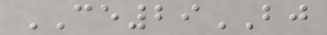CE29BJ
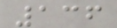136
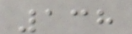138
